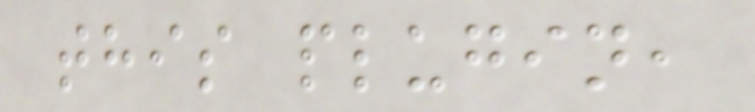this plugin,
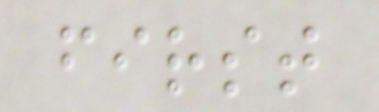first
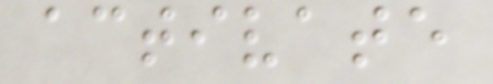activate
